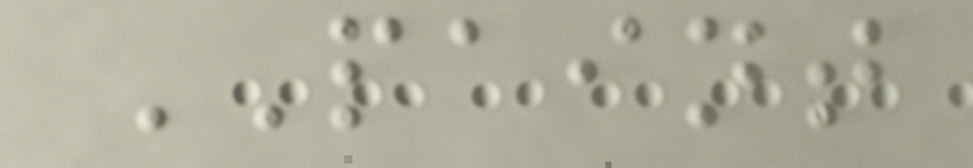PAINT
